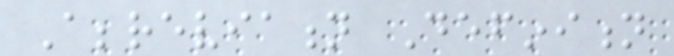Abbreviation Definition
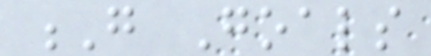G Goals
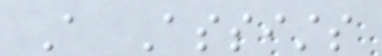A Assists
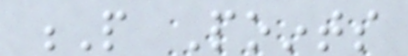P Points
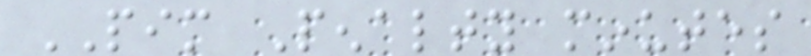PIM Penalty minutes
